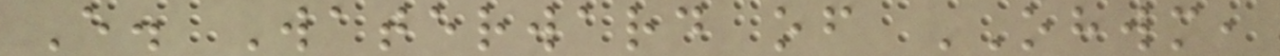E. Waterward of OHWM,
